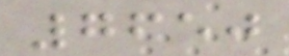7650
